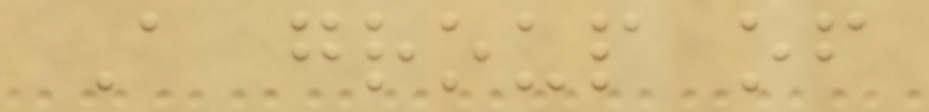A group of
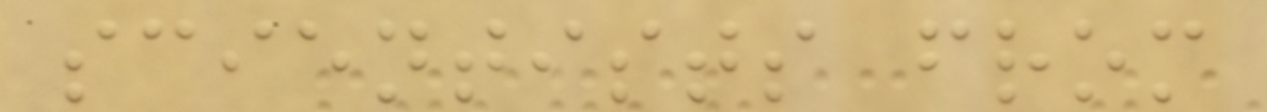scientists from
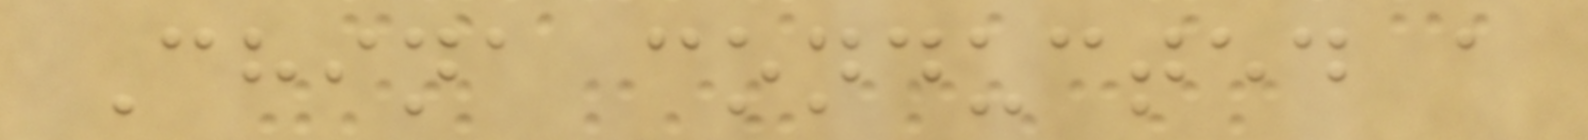China conducted a
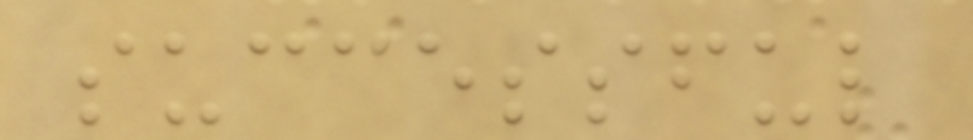successful
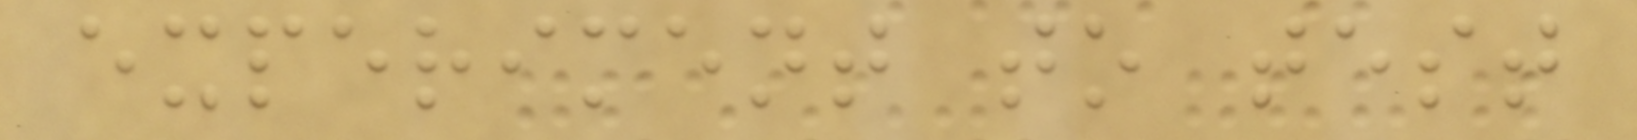experiment to test
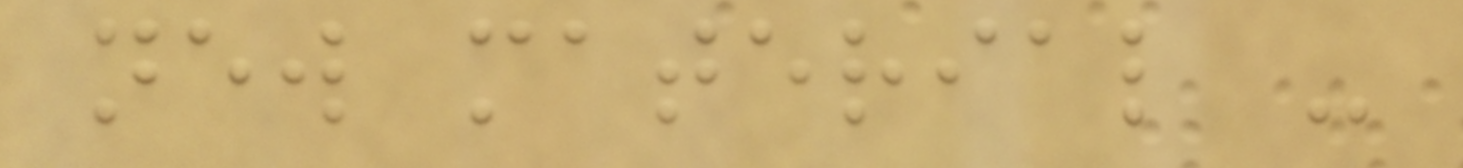new material -
